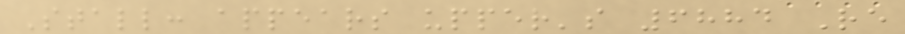Stall: appears upper's 6884 Re
